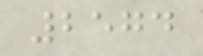2574
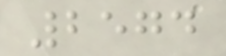2574
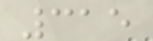315
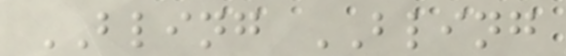BLING BLING
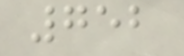752
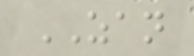ZAN
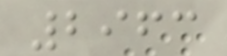2963
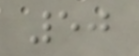50
